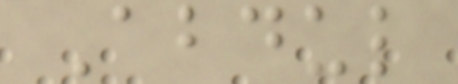Abdul
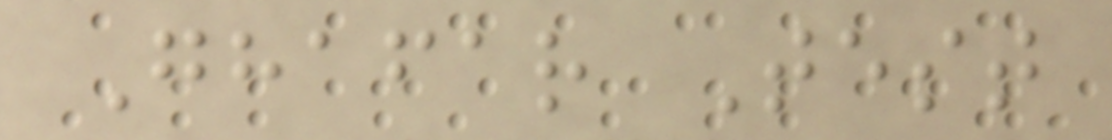Ghafar Test
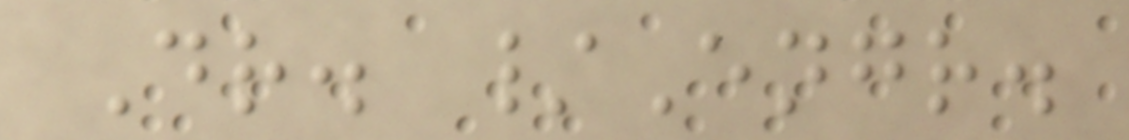Dr. /Engr.
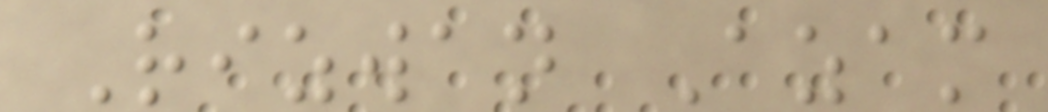Rizwan Azam
